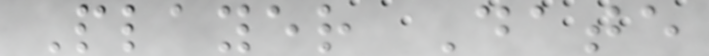Player Date
